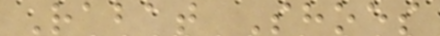Rabat Shoes
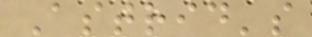Astrid's
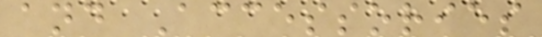and Accessories
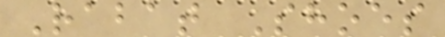Rabat Shoes
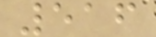516
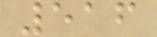516
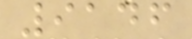9146
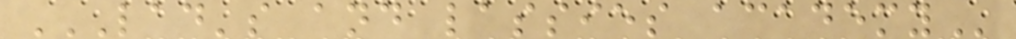LAD'S AND LASSIES ACADEMY
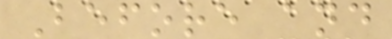Before and
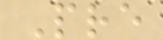Pre
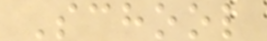School
